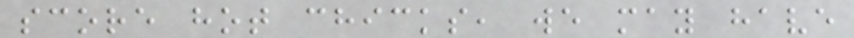score hot chicks, we may have
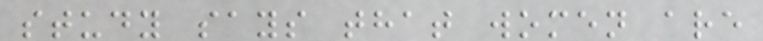study says that women are
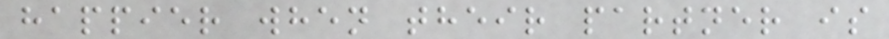happier when their partner is
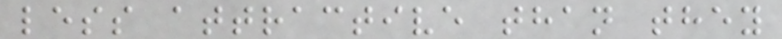less attractive than they
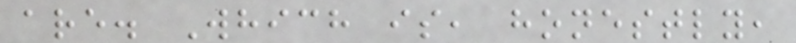are. Which is, honestly,
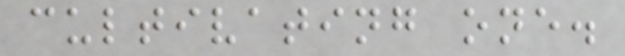cultivating one.
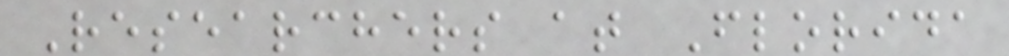Researchers at Florida
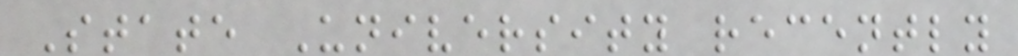State University recently
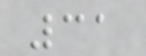31
